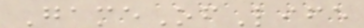GameOfLife
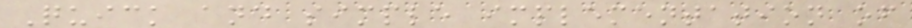Quick and simple implementation of
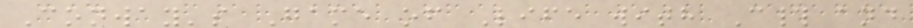Conway's Game of Life with C# and
